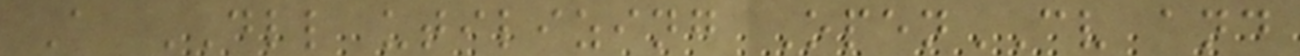A DLL utilizing OpenCV and
